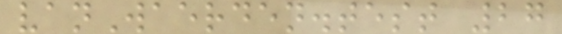vanWaerden.test 27
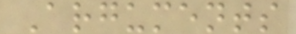Arguments
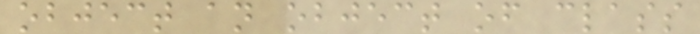object an object of class
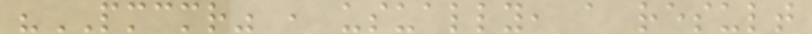"PMCMR" , usually, a result
